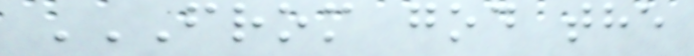FROM GOD THE
